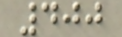400
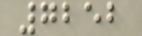7252
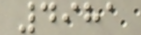4981
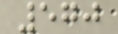570
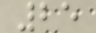25
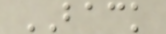BACK
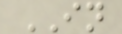IN
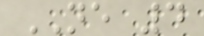NE 4
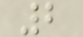2
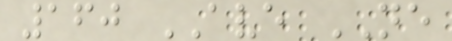160 AVE NE
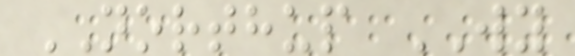NORTHUP WY
